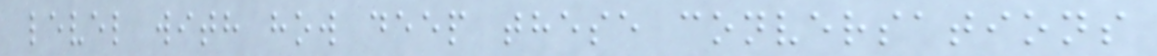level with how deep these conversations
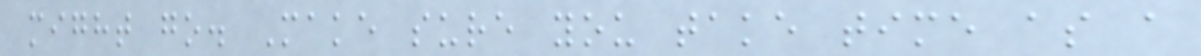might go. Make sure you take time as a
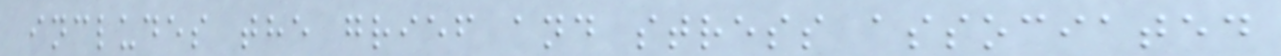includes the grief and stress associated
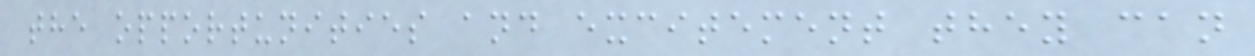the opportunities and excitement they can
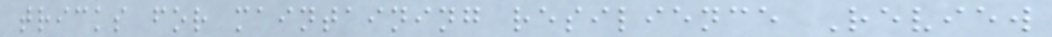tricks for maintaining resilience Review
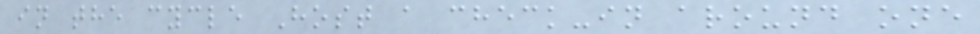in the cycle Host a check-in around one
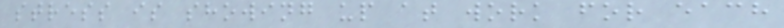stress is showing up at work for each
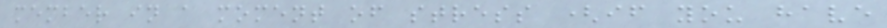member in a moment of stress (if you have
